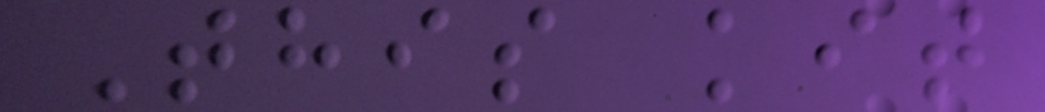This kit
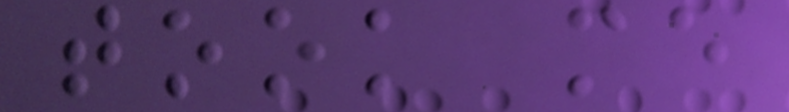took me
